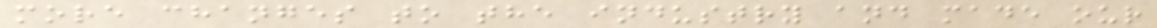more changes to the industry and made our
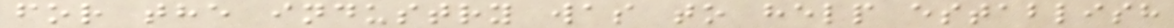for the industry was to help establish
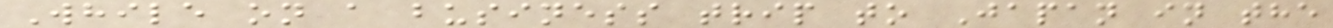While on a business trip to Japan in the
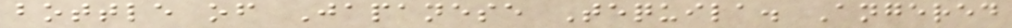bottle of Japanese Tequila. Angered
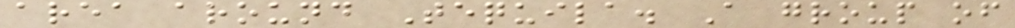area around Tequila. A group of
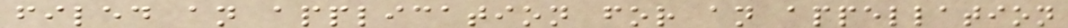filed an application for an appellation
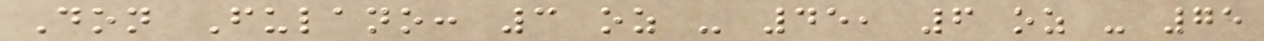Don Fulano: 3 oz - 45, 6 oz - 75
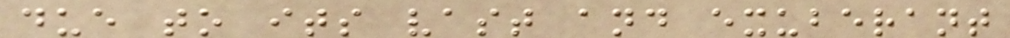due to its vast and exuberant
